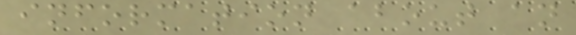information about an
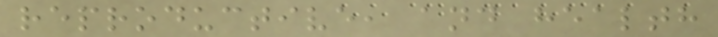reproductive, and health
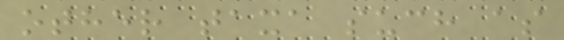other taxa such as
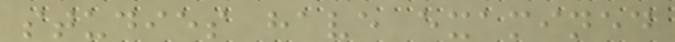studies have examined
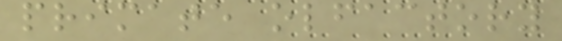primate olfactory
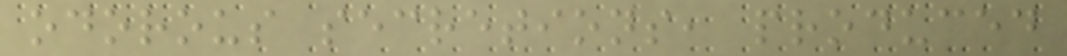odorous secretions, produced
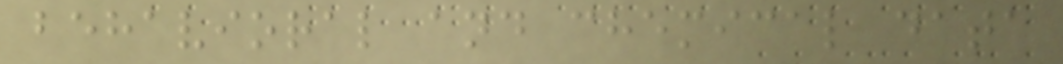behavioral and chemical data
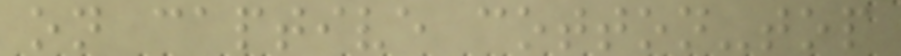on captive cotton-top
